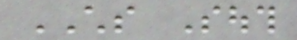CHS South
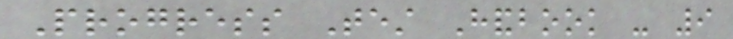Progress Test Handbook - 9
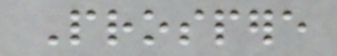Prospere
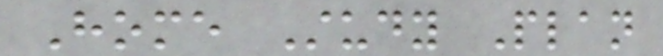Home Study Plan
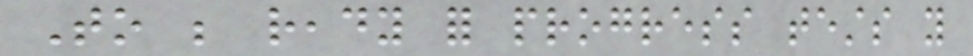To be ready for progress tests you
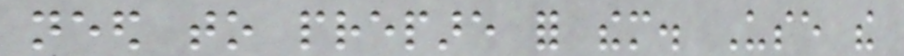need to prepare for them. Use the
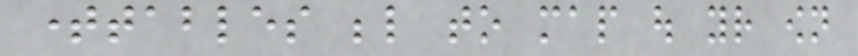timetables below to map out your own
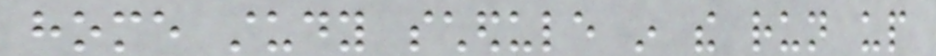home study schedule in the run up
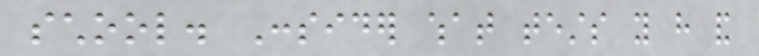school. Consider what tests you have and
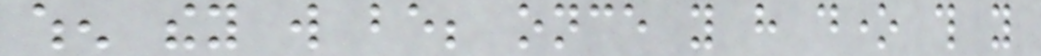when they will be; once you have done this you
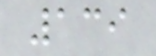139
